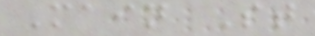Main St
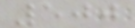500
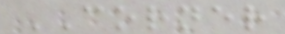CORNER
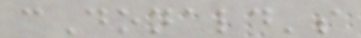cDonald's
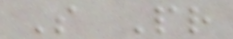S Pr
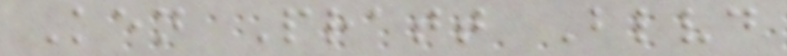Ken Pratt Blvd
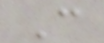C
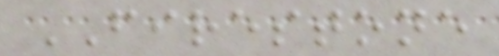FIRESTONE
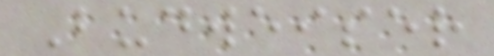Budweiser
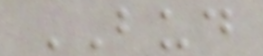BUD
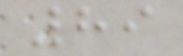89
